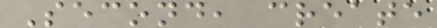Second, create
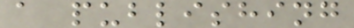a publishing
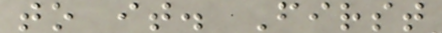to it. First
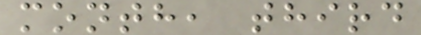month, third
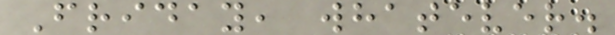Friday, whatever.
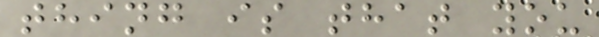thing is that you
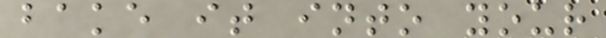bake it into your
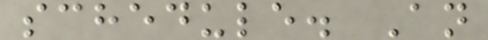schedule. An
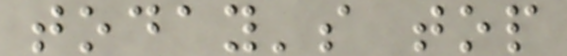today's top
